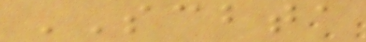SCBTA
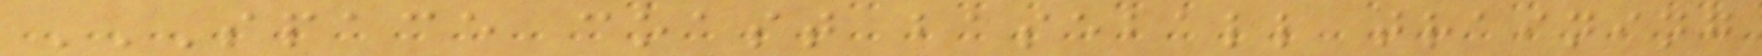SPACE COAST BASEBALL TRAINING
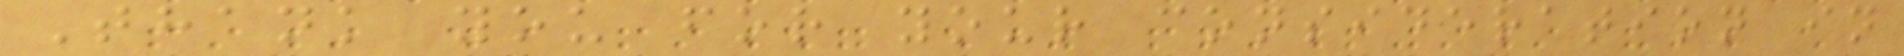Thank you for your consideration in
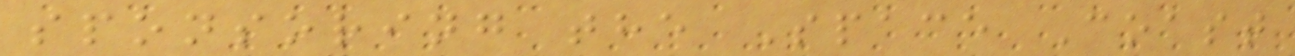sponsoring the Space Coast
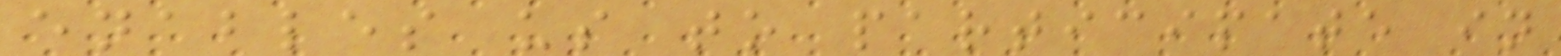enables us to participate in
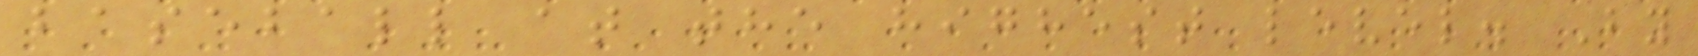baseball at the highest level. By
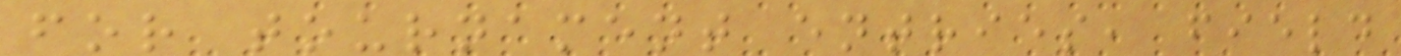for tournament entries, field
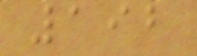192
